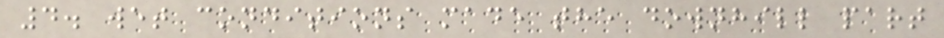4. wet conditions made the downhill part
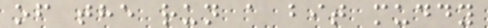of the run a bit muddy
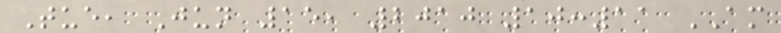Tue, Jun 15, 2010 10:11 AM
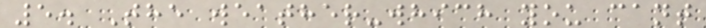5. The weather-which you cant
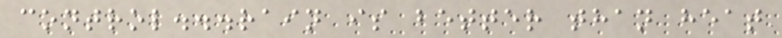control...rain is better than heat
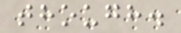though.
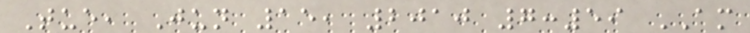Tue, Jun 15, 2010 7:59 AM
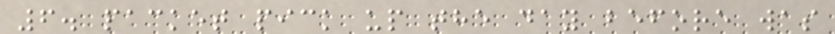6. packet pick up the day before was
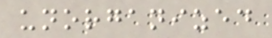unorganized
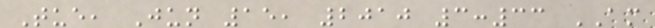Tue, Jun 15, 2010 3:33 AM
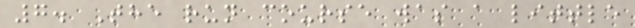7. The run course was a little
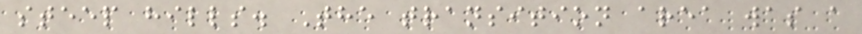steep hills. The transition area was a
